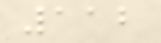112
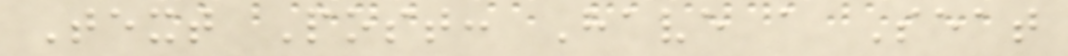Text Post: Have a Seat
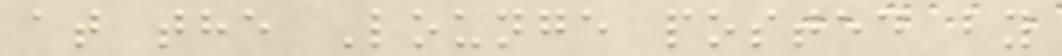at the Lounge posted by
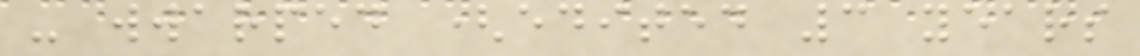- wwarped (edited 3 years
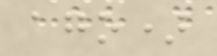ago)
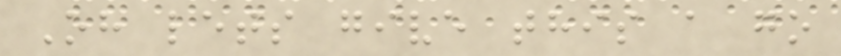Oh lets give this a go
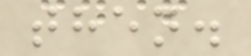then.
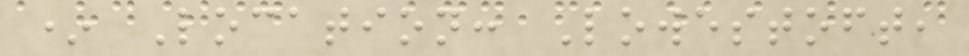* Location: Lowestoft,
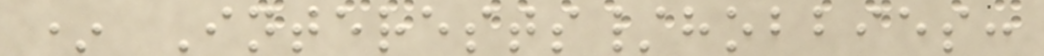* Interests/hobbies:
